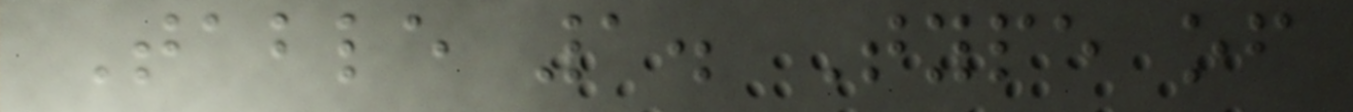Table 1. Type of
